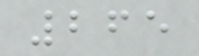265
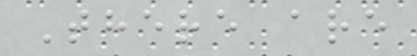There are
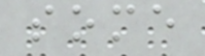some
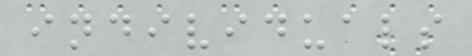individuals
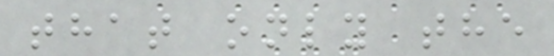that only the
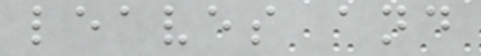leaves and
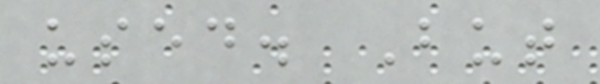used. But
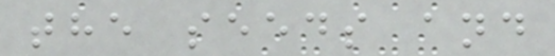the seeds and
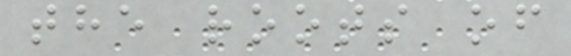the roots of
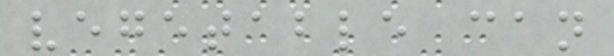vegetable can
